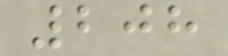208
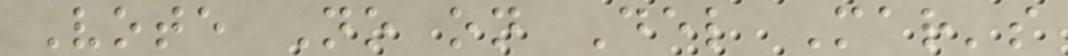Vote No on Del Mar's
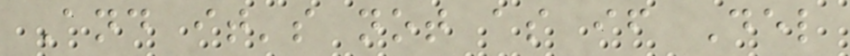And it's not as if Del
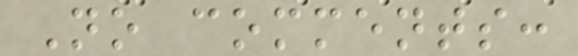No comments:
